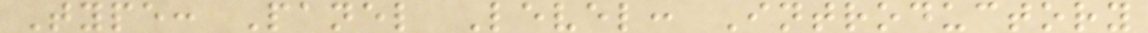Type: Panel Level: Introductory
